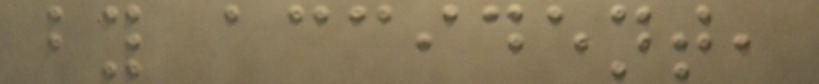by accident,
